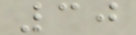30
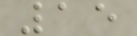15
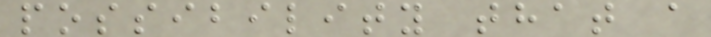possibility that a
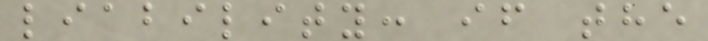liability: if the
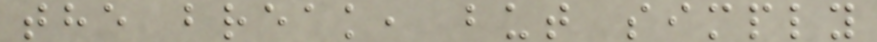the break, but simply
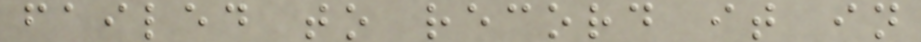failed to record it in
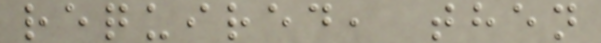required, then
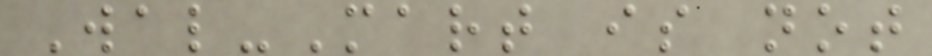Wal-Mart is not
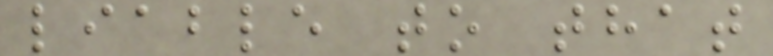liable to that
